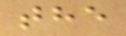the
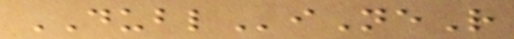DUBLiNeR
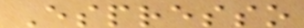Espresso
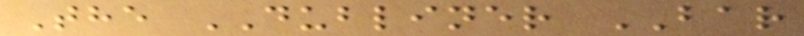The DUBLINER BAR
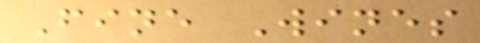Fine Wines
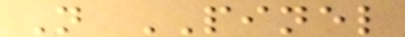N PINEL
